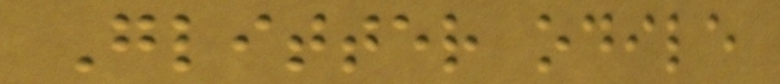Glitter odile
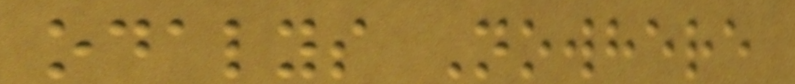odalys Nowhere
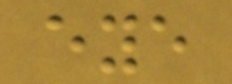eye
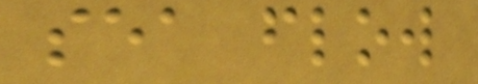sea flow
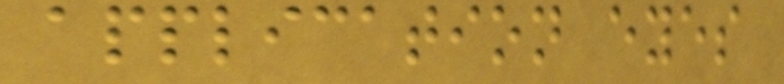application eyes
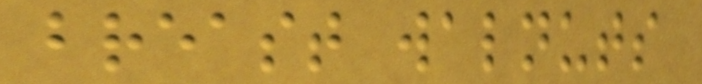breast walnuts
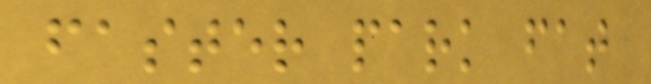faster park fat
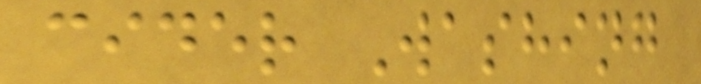cider Washing
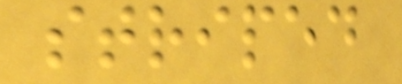striped
